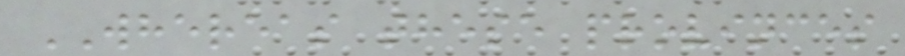WHEREAS these provinces
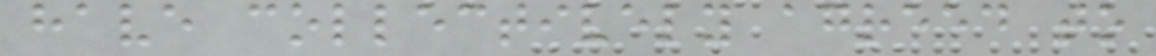have collectively agreed to
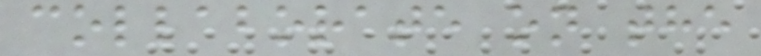collaborate on the
